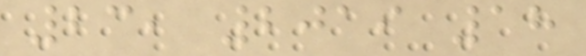23, 2019 18
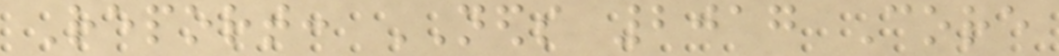Report: NEDS 2017 Core
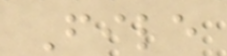File
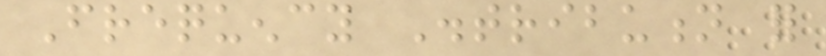Frequency Distribution for
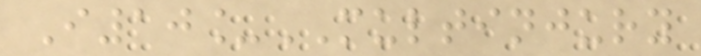I10_MULTINJURY
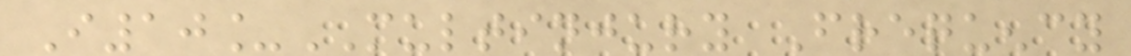I10_MULTINJURY Frequency
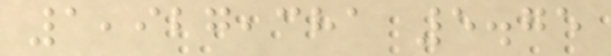1,927,381 5.75
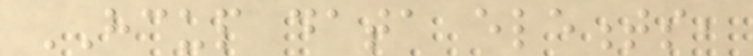HCUP data elements,
